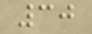30
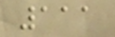111
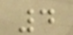4
